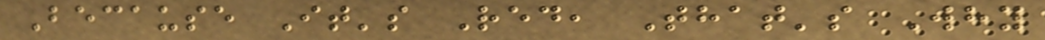Because It's Red, That's Why
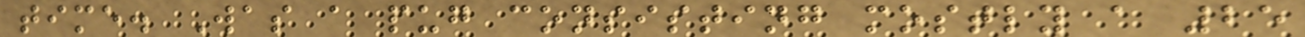time. Was a pug consisting mostly a 25
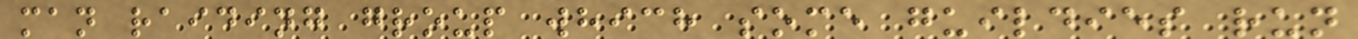man raiding group which some guildies run
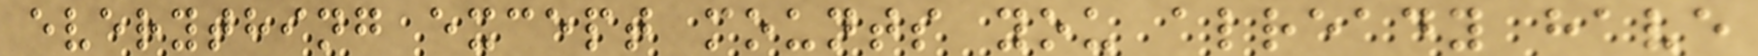everything except mounts you already have
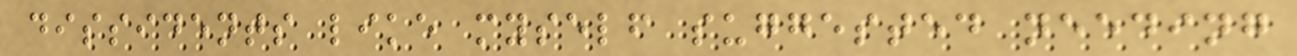dissidents like myself suggested needing
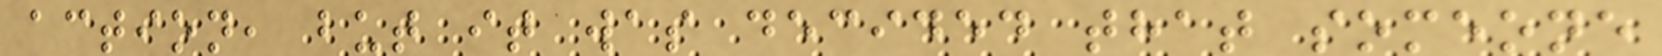action, but it was decided that someone
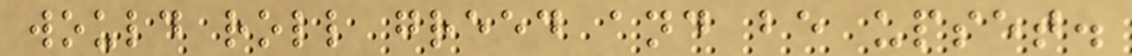would roll greed and be upset.
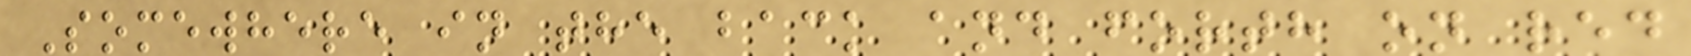Somewhere in the back and forth on red
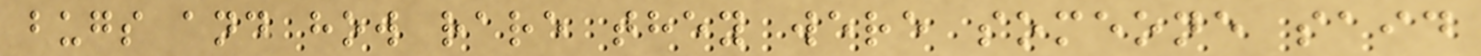bugs and how rare they were someone said
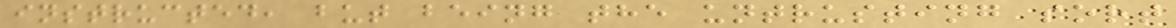instructed, but being the untrusting sort
